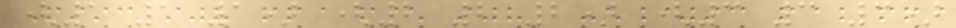(1 1 1) (2 2 2) (3 3 3)
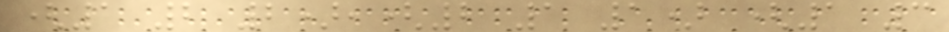(1 2 2),(2 1 1) (1 3
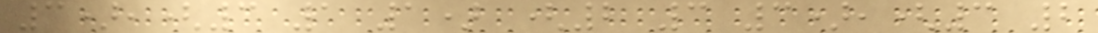3),(3 1 1) (2 3 3),(3 2
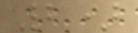2)
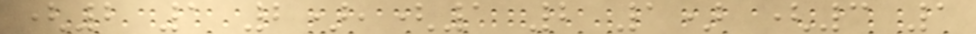(2 1 2),(1 2 1) (3 1
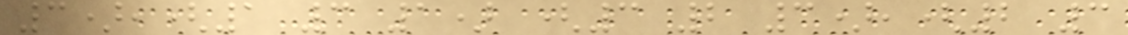3),(1 3 1) (3 2 3),(2 3
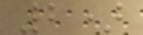2)
